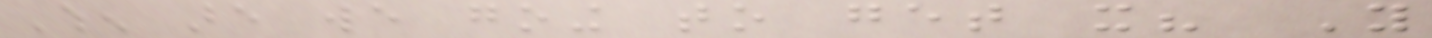When are we going to get it? You
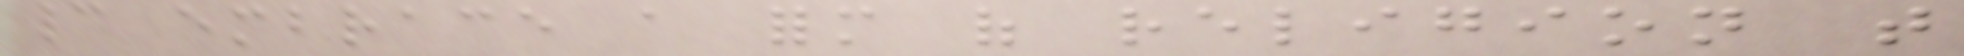cannot embrace a form of religion that
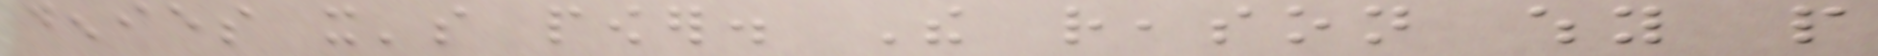denies it's power. The reason why people
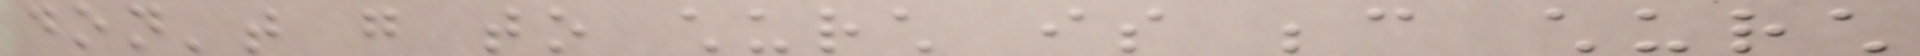don't go to church is because church
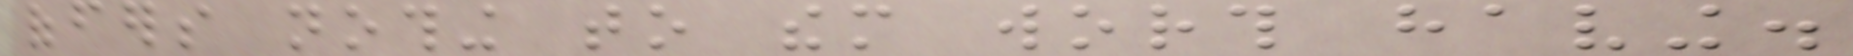offers nothing to them worth having.
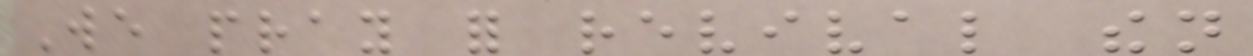We pray for revival then
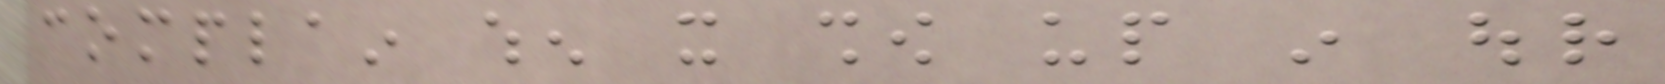complain when it show up in our
